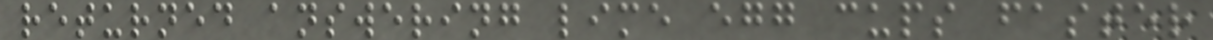returned answering lime egg cups faster
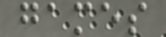games
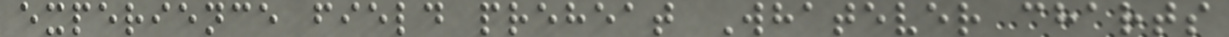experience field preheat Whatever charts
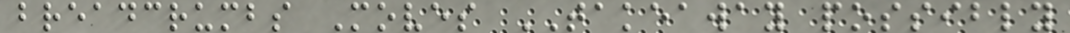breadcrumbs Moves TAKEAWAY possibly
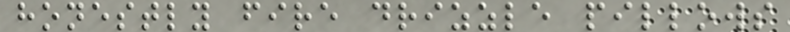honestly fire drizzle pillows
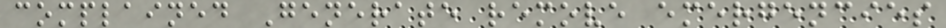complained Generate remove emergencies
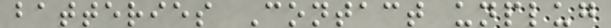batteries Contact unplug
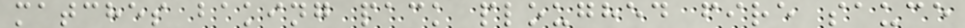matches baking pack ploughed fire sauce
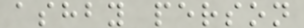ashby person
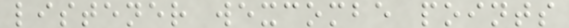listener wexcombe points
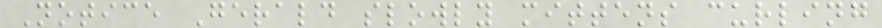Notice Gerald slowly mittens curling
